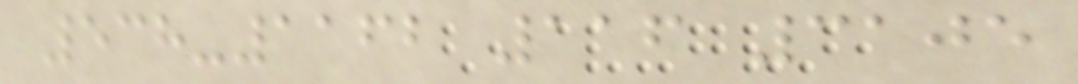538-1162 116 3105
